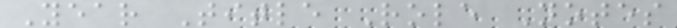Year Title Role Notes
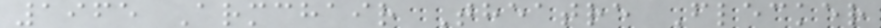1965 Armchair Theatre Flecker
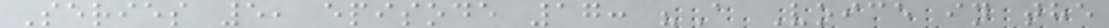Series 5, episode 17: "A Voice in the
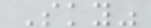Sky"
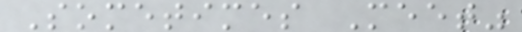Sometimes Meet"
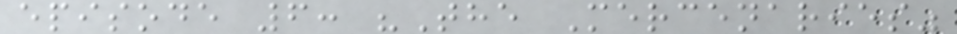episode 6: "The Mercenaries"
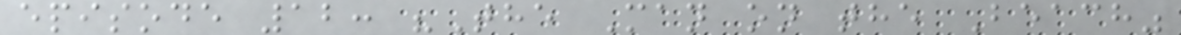episode 12: "The Man on the Beach"
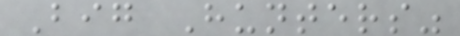Big Hunters"
